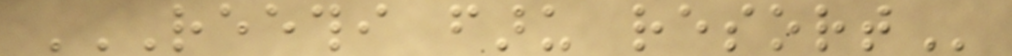REETHI FARU RESORT
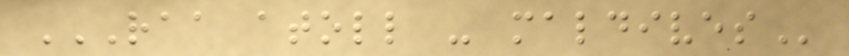RAA ATOLL - MALDIVES
